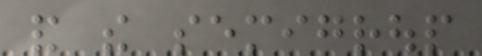and the semigroup
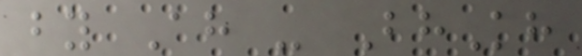by Ah - BhKh
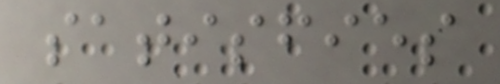satisfies
